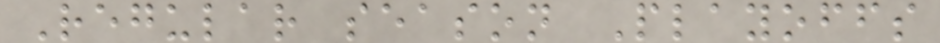Regular season Playoffs
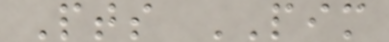Pts PIM
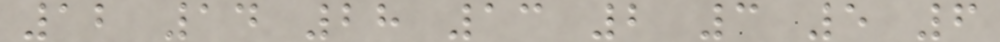12 14 28 13 2 3 5 6
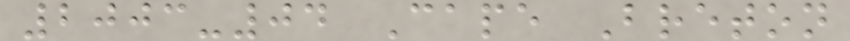2003-04 Cape Breton
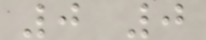0 0
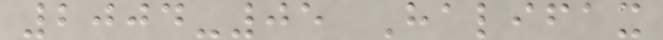2004-05 Halifax
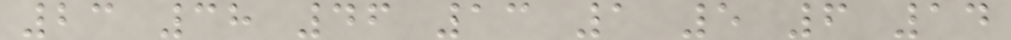23 38 46 13 1 5 6 14
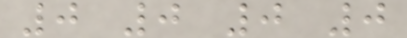0 0 0 0
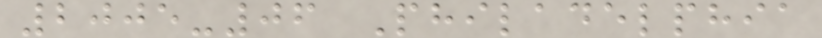2005-06 Philadelphia
